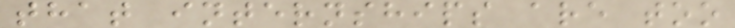that internships are too
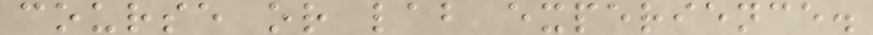course or lab experience.
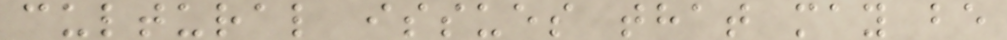cultural issues that may be
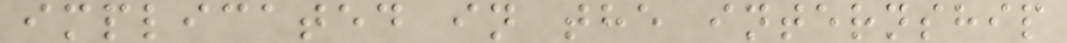implicated in the internship
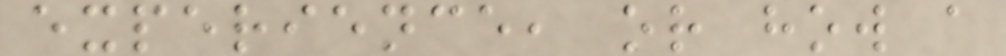experience, or how a
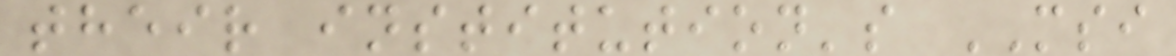their institution's MSI
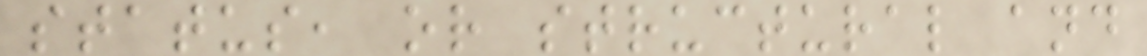status, or structural and
